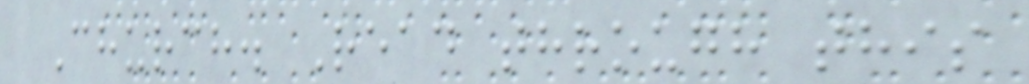Church. Read through this
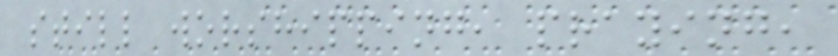still worshipping, praying,
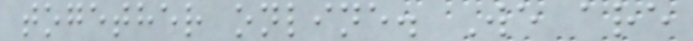together online. We are
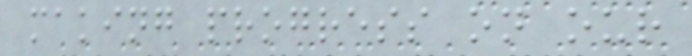making progress on our
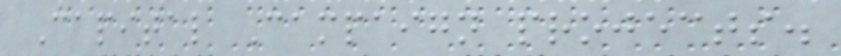Capital Campaign projects.
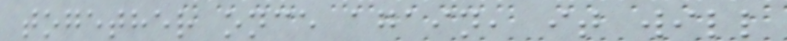together once again, it will
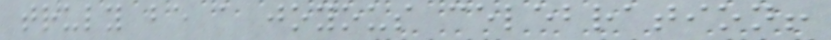truly be a joyous celebration!
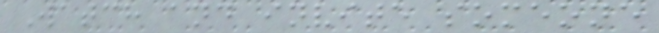Watch and invite someone
